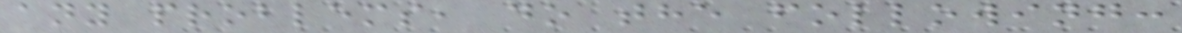any problems, do the following:
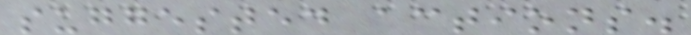suggested actions.
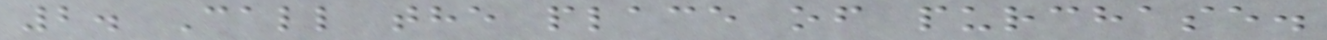2. Call the place of purchase.
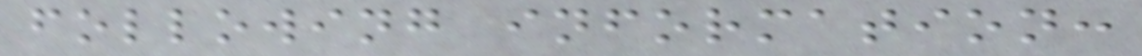following information:
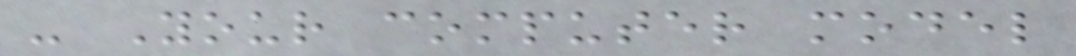- Your computer model
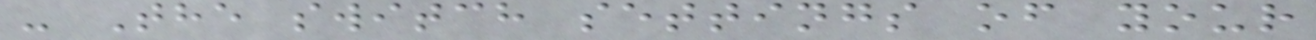- The switch settings of your
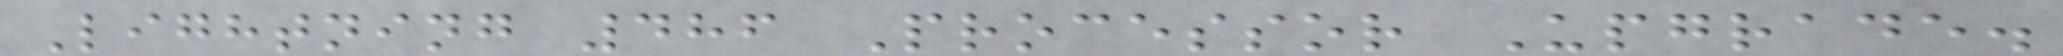Lightning 486 Processor Upgrade.
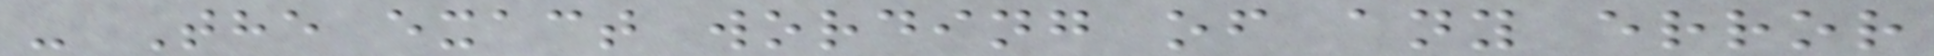- The exact wording of any error
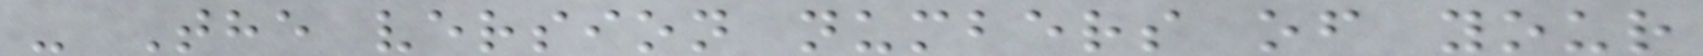- The version numbers of your
